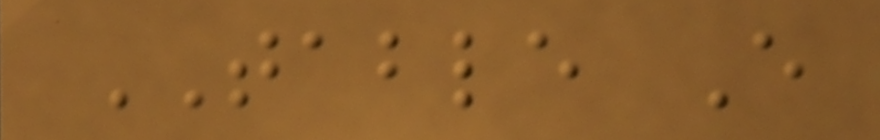TABLE E
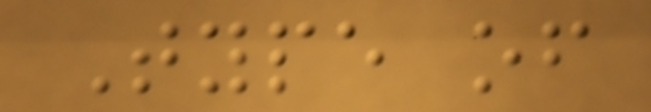Type of
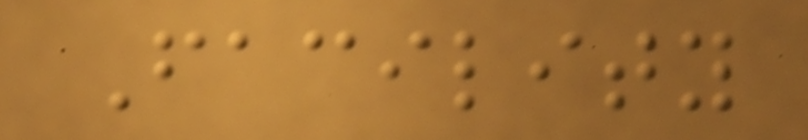Facility
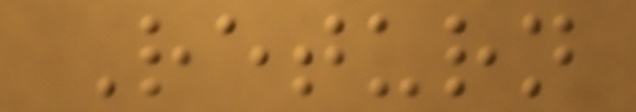Return
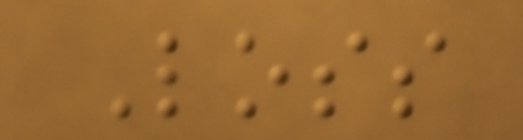Loss
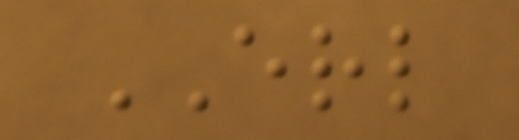ERL
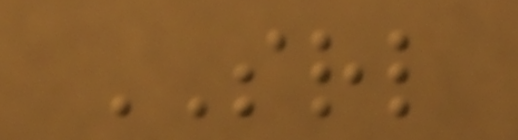SRL
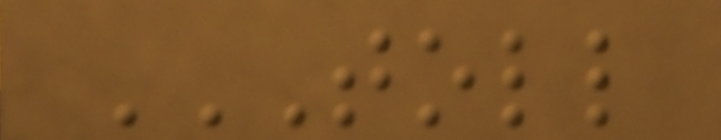TOLL
